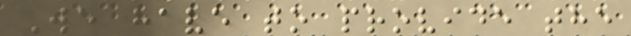We have to provide the
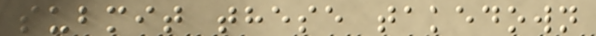submit these takedown
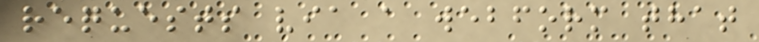requests via a webform that
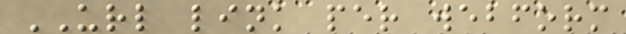URL link per webform
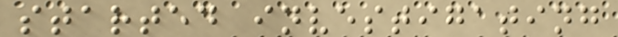started investigating
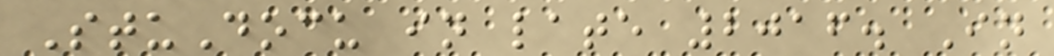StuDocu in late 2016. In
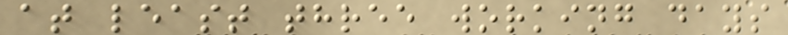at least three working days
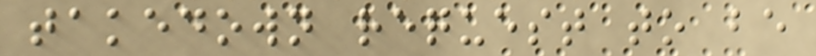takedown request to be
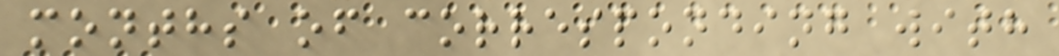months of corresponding with
